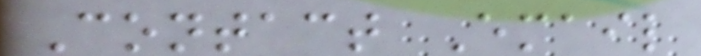Contact Email
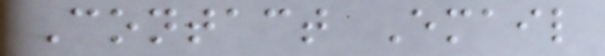Contact Email
